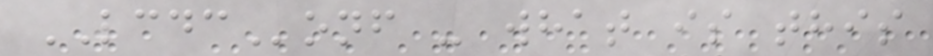LCDConf - what is this
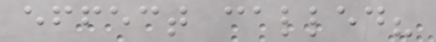effect called?
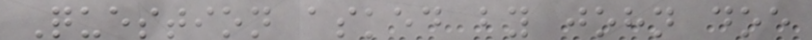Question asked by john doe
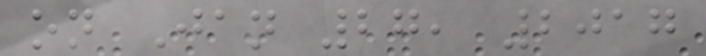on Jan 27, 2017
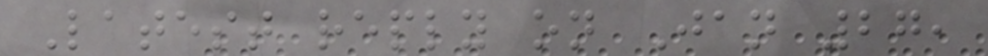Latest reply on Jan 27,
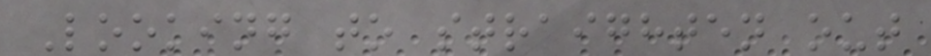Looking to straighten out
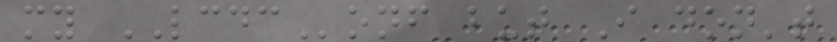my LCDConf but I don't
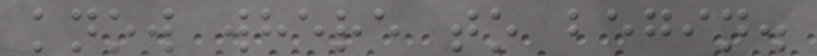know where to begin.
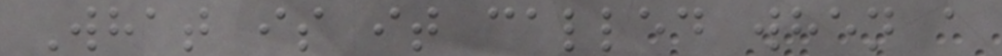What is it called when a
